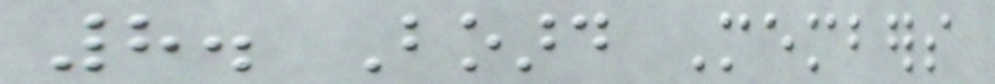8. Board Members
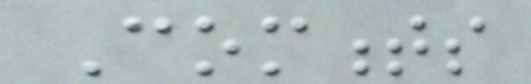Comments
